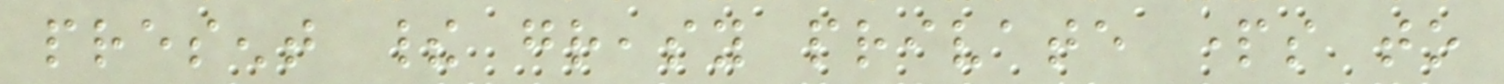present their greasy private parts to
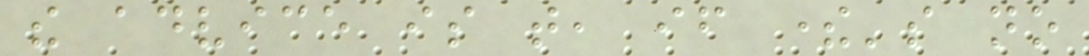the advice is that, if there's no
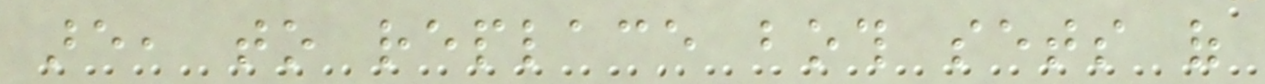are, to replace both sets of
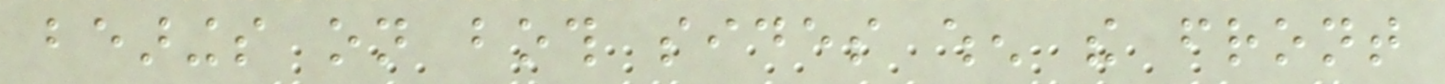bearings on both sides when the front
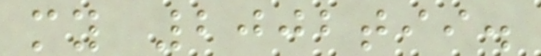my 2002tii.
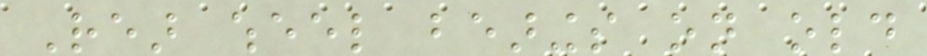Rear wheel bearings on old
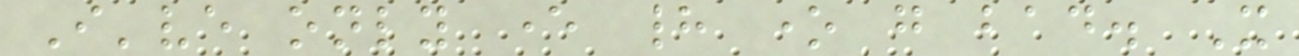I've only ever had one go bad. It
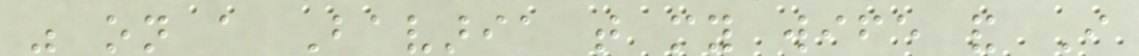was on a Bavaria that my wife and I
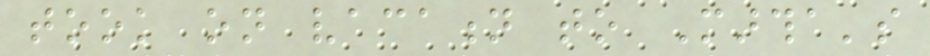took on vacation to Martha's
